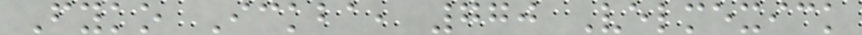Fyko Ickba, 770 Velmexick
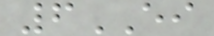6EI
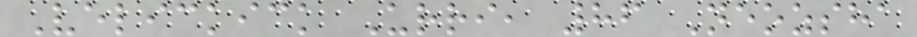Velickick Urri, 86 Neozsha
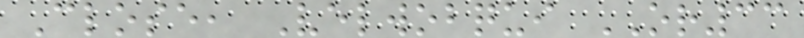Close, Velwobqui OR33
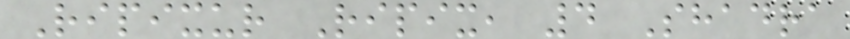Ripixur Ripix, 4 Shadra
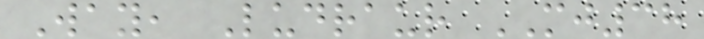Way, Ludraur MJ38
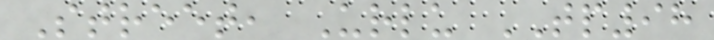Street, Urlu TP98
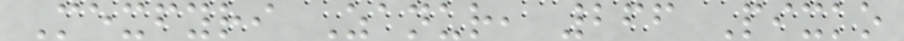Mexfyri Zanur, 266 Pixko
